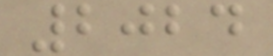2024
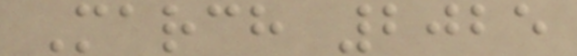March 2025
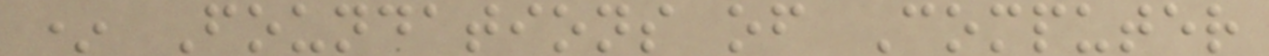* Foundations of Computer
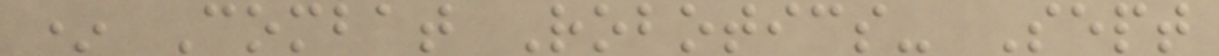* Combat Robotics- Sept
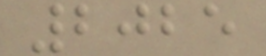2025
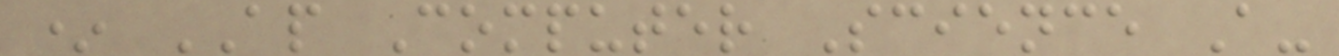* AP Computer Science A-
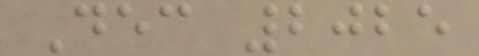Dec 2025
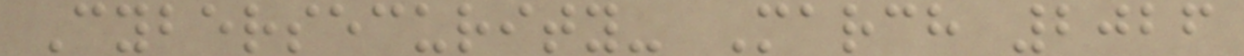Cybersecurity- March 2026
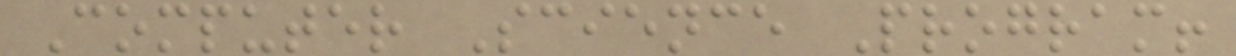Computer Science Program!
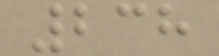238
